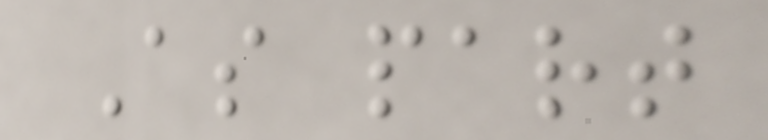As part
